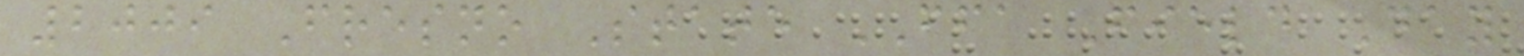2009 Fresno State FFA Field Day
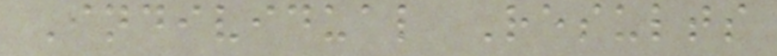Individual Results
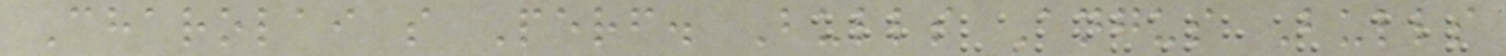Charolai s Perf. Bulls Angus Bulls
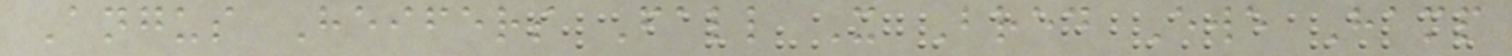Angus Heifers Fall X Bred Ewe Hamp
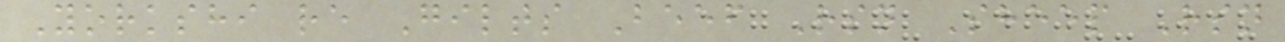Yorkshi re Gilts Beef Rsn Sheep Rsn
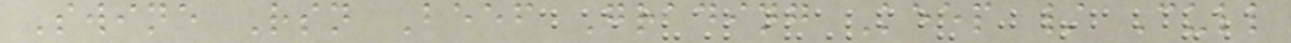Swine Rsn Beef Grading Keep / Cull
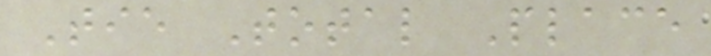Tie Total Place
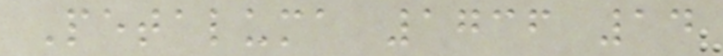Petaluma 1736 14
